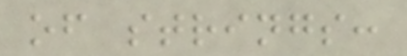of strings:
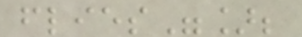flies"];
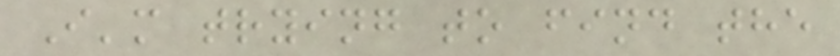I'm trying to find the
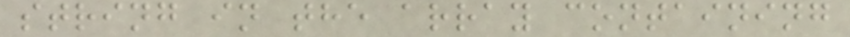string in the array containing
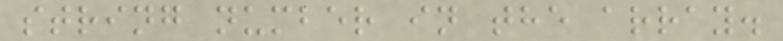string number in the array.
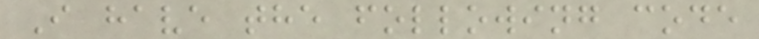I have the following code
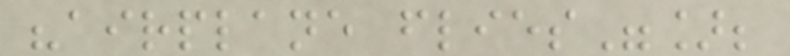"airplane flies"];
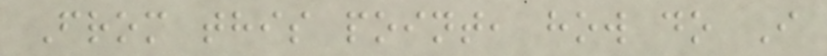From this point, how do I
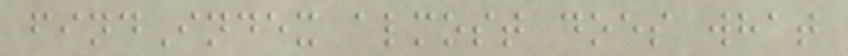findIndex almost does what
